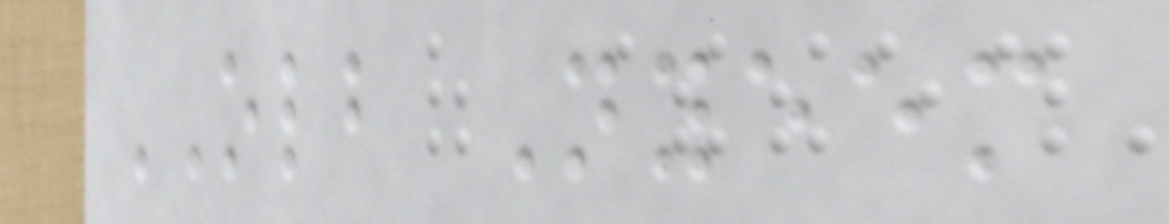OLB Nyeem
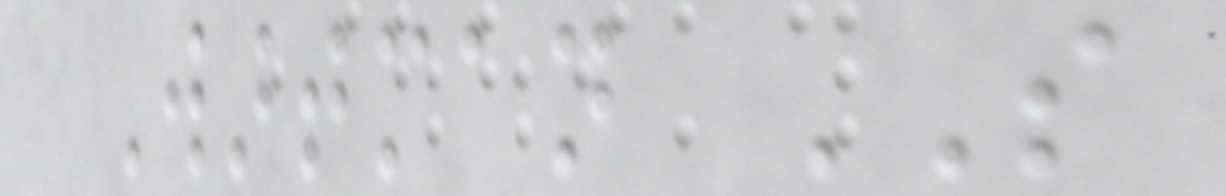Wartman SO
